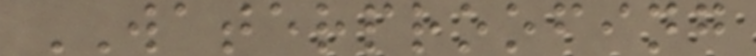WATERPROOFING
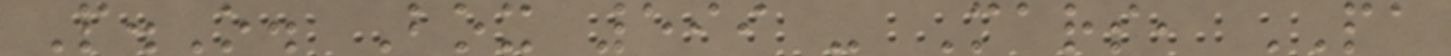P.O. Box 599 - Mars, PA
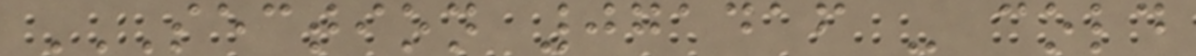SECTION 071416 - COLD
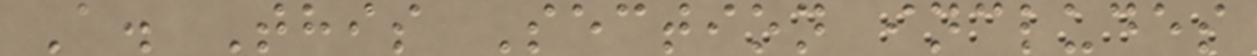A. This Section includes
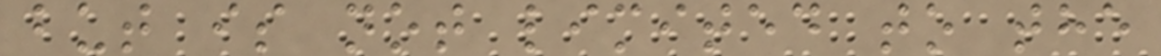but is not limited to the
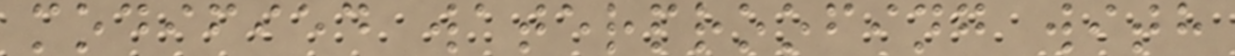modified waterproofing with
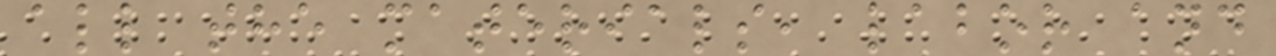all the materials, labor and
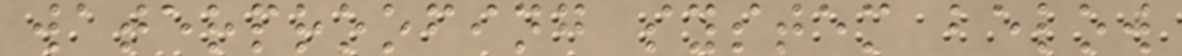waterproofing system below
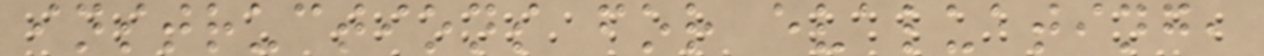instructions for evaluating,
